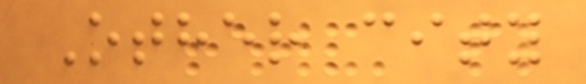Other city
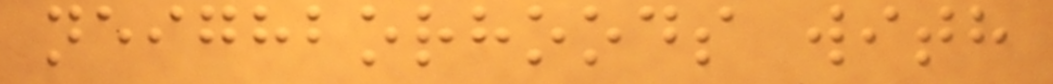neighborhoods with
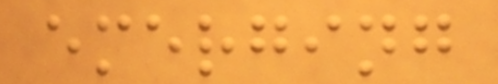emerging
